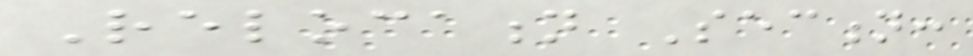Relocation Section:
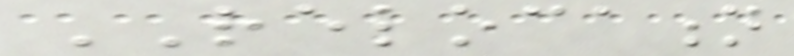RELOCATION
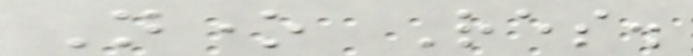None Res.
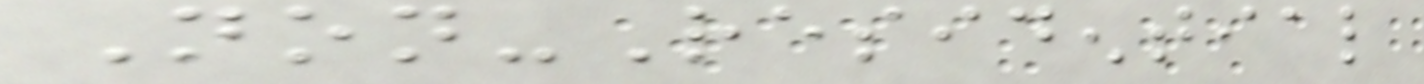Non-Residential
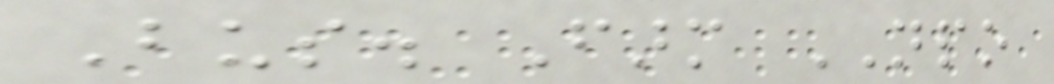Bus. Farm NPO
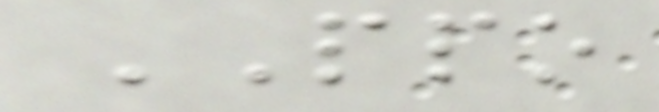PPO
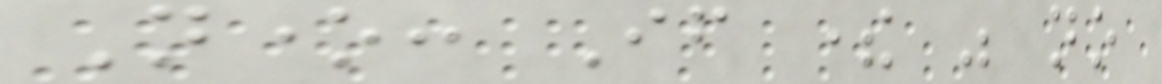None: If there was no
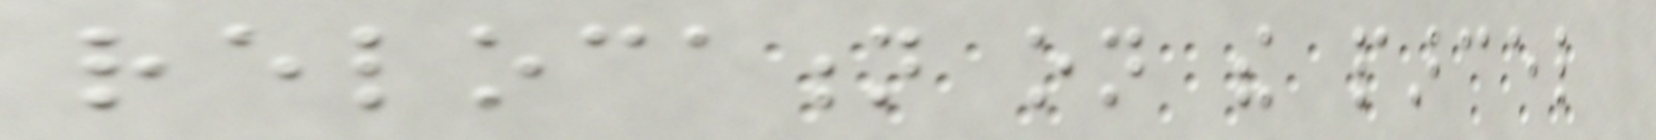relocation on the parcel
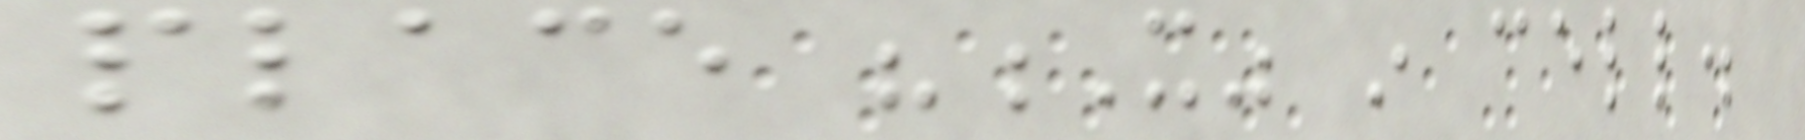place "X" in cell.
